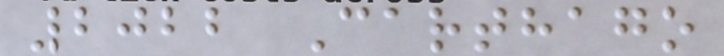2022 Carthago
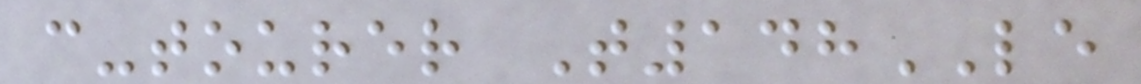c-tourer T148LE
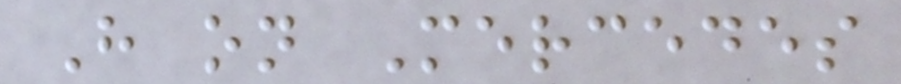H on Mercedes
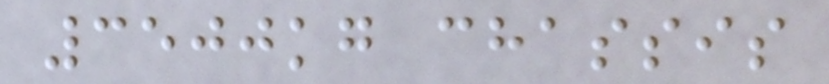3500kg chassis
